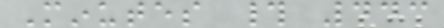Minutes # 443
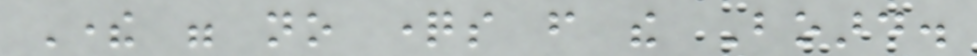There were no questions from the Board.
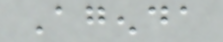Agenda
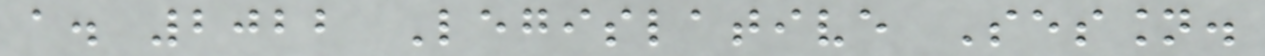a. 2022 Legislative Session.
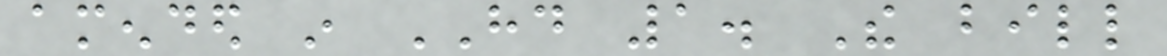amended in HD 1. The bill
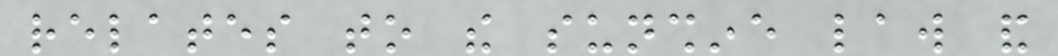relates to the sunshine law and
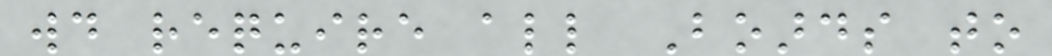would require all Boards to
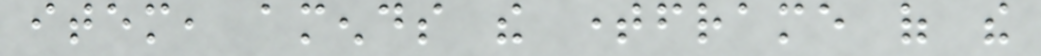item, amends the timeframe of the
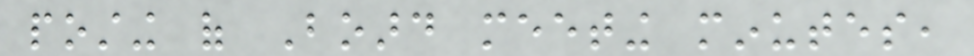posting of Board meeting minutes,
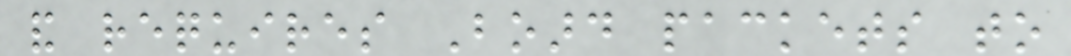and requires Board packets to
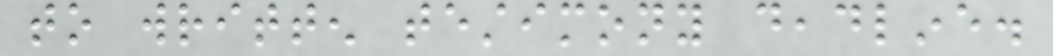to written testimony deadline.
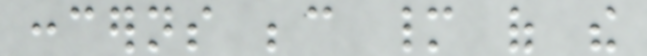concerns because many of the
